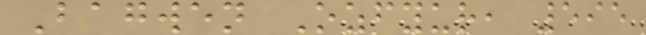Bagwen Ozfyur, 595
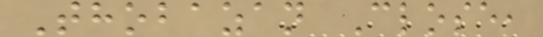Thobazan Close,
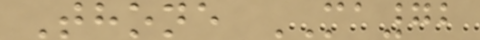Thone MA72
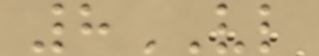8VL
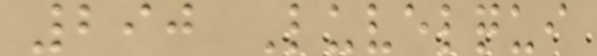290 Luvelqui
